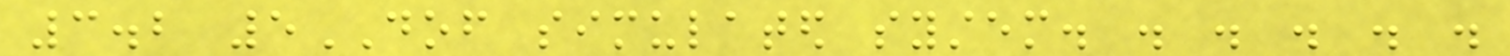3.2 5DOF simulated system. . . . . .
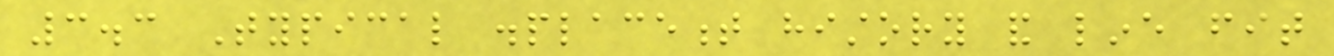3.3 Typical displacement history and line fit
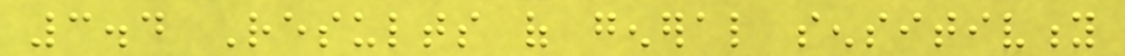3.4 Results of general sensitivity
